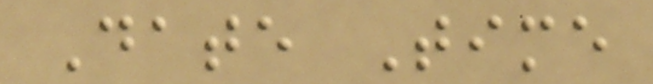Date Time
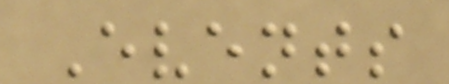Events
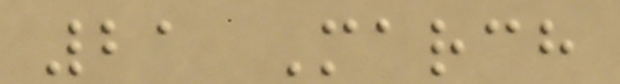21 March
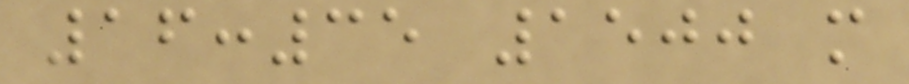16:35 1500 m
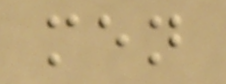men
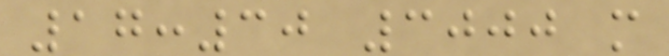17:30 3000 m
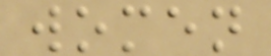women
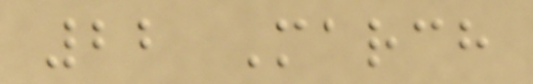22 March
